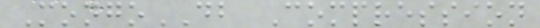MongoDB Compression
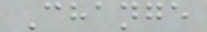Change
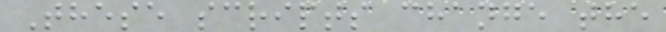These scripts change the
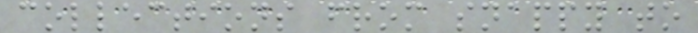collections from snappy to
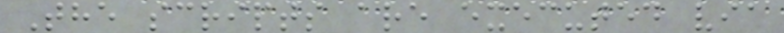The scripts are executed via
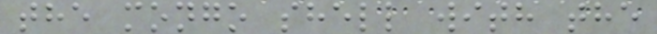the mongo shell with the
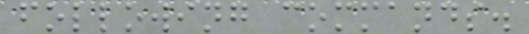following commands.
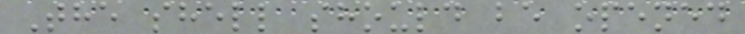The shell should be opened
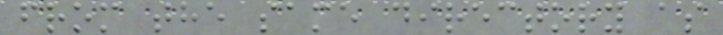from the same directory as
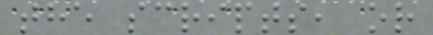the scripts, or
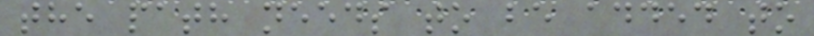the path needs to be added to
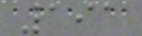191
